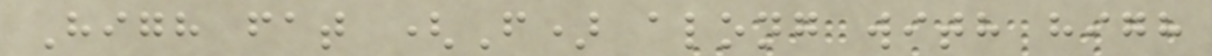High fat (F) along with high
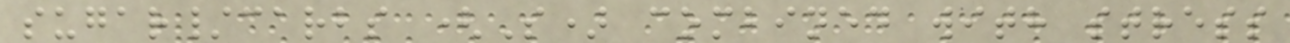sugar/carbs (S) combined with stress
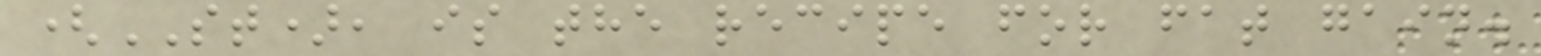(ST), is the recipe for fat gain.
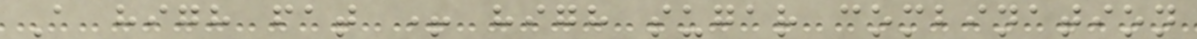A high fat + high sugar combination
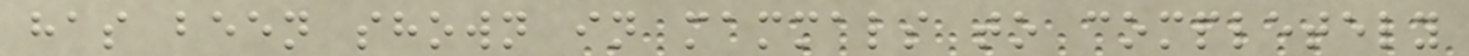has been shown in mammals to completely
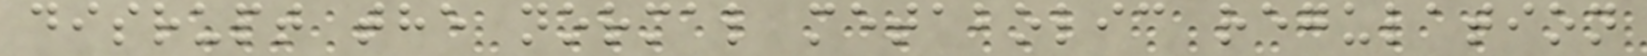disrupt the normal metabolic regulation
